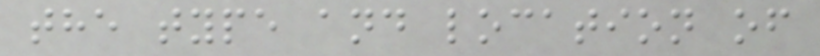the type and location of
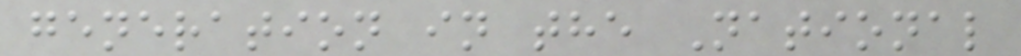generation in the National
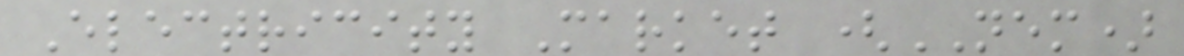Electricity Market (NEM)
